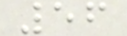56
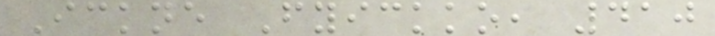Ickne Fyickko, 410
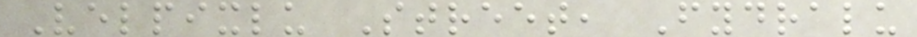Velpixlu Street, Fydralu
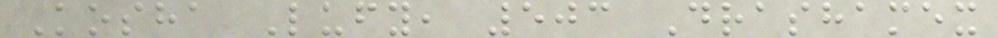Kosha Lufy, 503 Drashamex
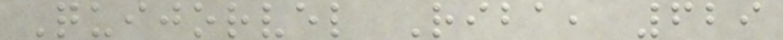Quijorvel Riba, 629
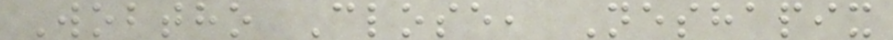Wobtho Close, Neshapix
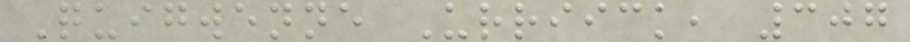Quigwenne Urriick, 307
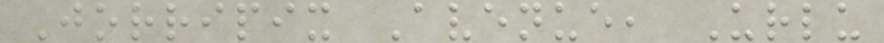Jorripix Avenue, Urlu
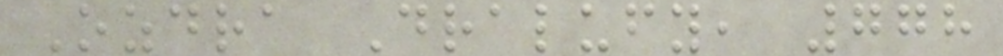Ozdra Dralufy, 778
